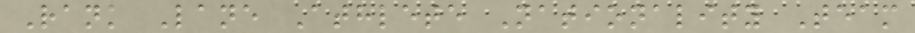Rank Lane Athlete Nationality Team
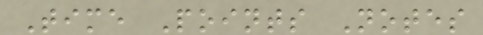Time Points Notes
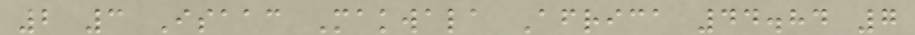2 3 Isaac Makwala Africa 44.84 7
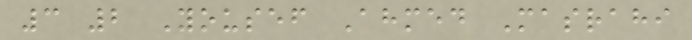3 2 Yousef Ahmed Masrahi
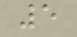5
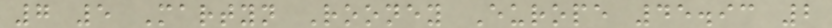7 5 Martyn Rooney Europe 45.93 2
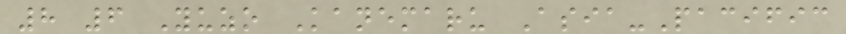8 6 Yuzo Kanemaru Asia-Pacific
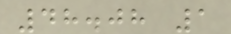48.08 1
